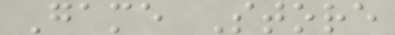Game Store
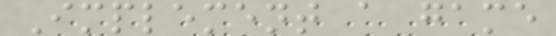Implement a game
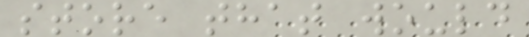store that would
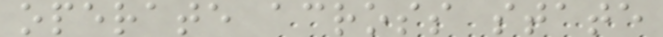operate across state
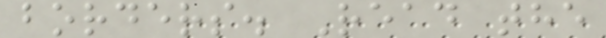borders. Read the
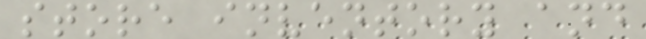store inventory and
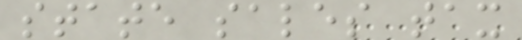state sales tax
